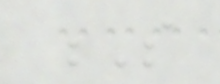S
